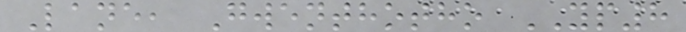Lane, Gwenthotho YP8
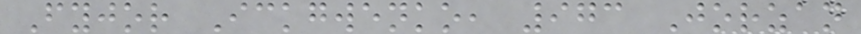Fyjor Ickgwenko, 973 Jorzan
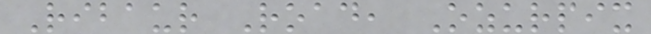Ribaur Road, Ozurpix
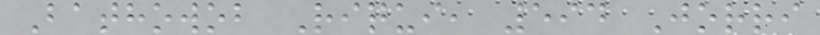Bathowob Riqui, 594 Jorri
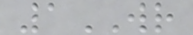1WR
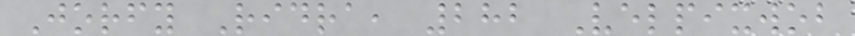Jorfy Ridra, 282 Velpixwob
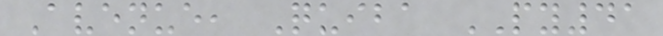Avenue, Quiba PY41
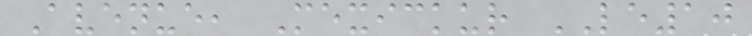Avenue, Mexickur LE10
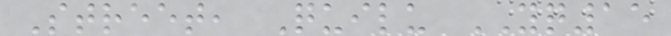Street, Quilu YQ15
